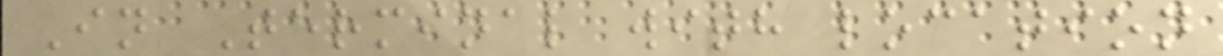In Terminal with location
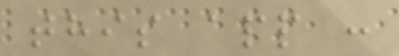this app :
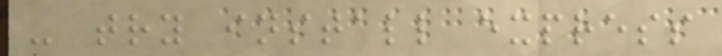- try install express
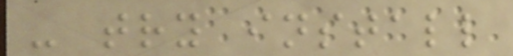- try install
